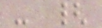- {
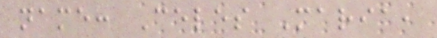name: Celes Maria,
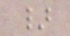}
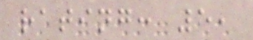rating: 5,
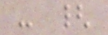- {
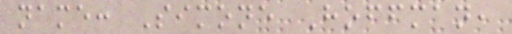name: Simone Hoffman,
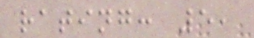rating: 5,
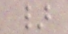}
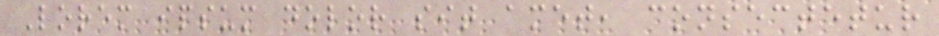Lorem ipsum dolor sit amet, consectetur
